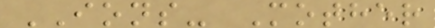IONS- Mother
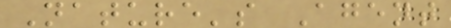Nature's Agent
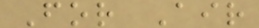For Air
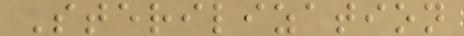Sterilization
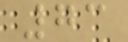73
